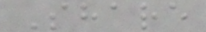Share
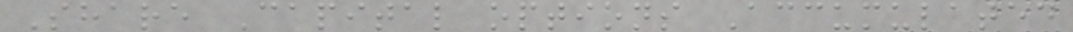Share Capital options Accumulated
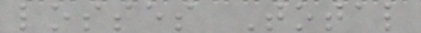losses Total
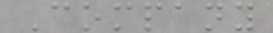Company
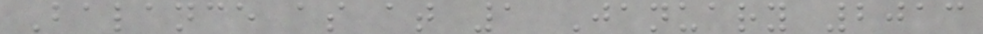Balance as at 1 January 2013
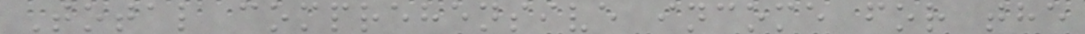Total comprehensive income for the
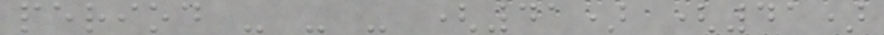period - - - (41) (41)
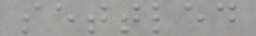settled
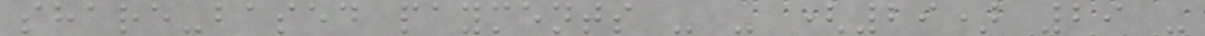share-based payments - - (29) 29 -
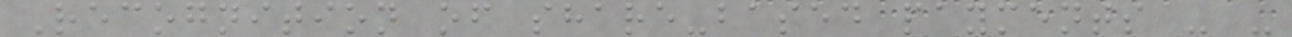Recognition of share-based payments - -
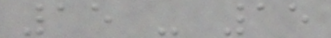15 - 15
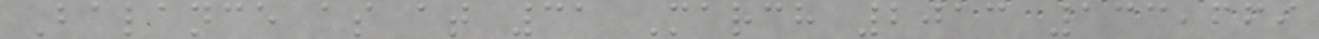Balance as at 31 March 2013 133,669
